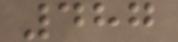487
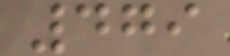479
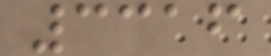3316
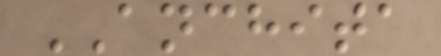ANCHITA
